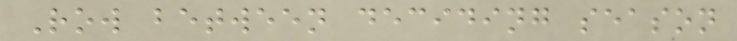Row between deciding season
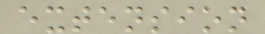extension
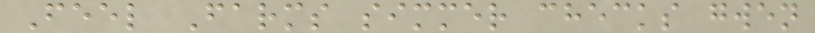Feel Farms simmer checks gwen
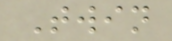Twin
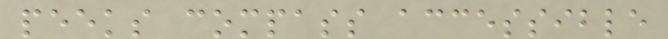peeks compass accessible
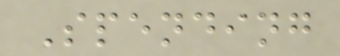Spending
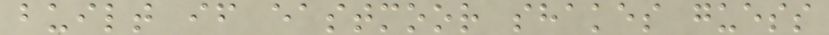built if eastmoor shakes guess
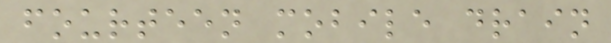fourteen mobile drain
